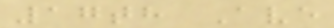17th Ave
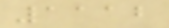1112
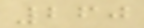260
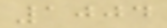1004
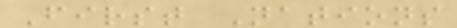First Nations
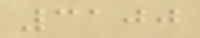3100
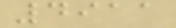4911
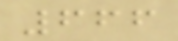666
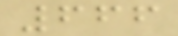666
